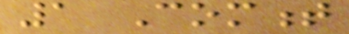1 Comment
